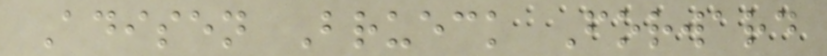Adisen Brueck Forward
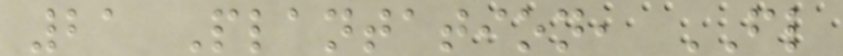21 Plantation, FL
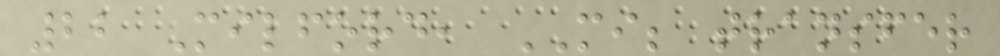22 Milford, MI; transfer
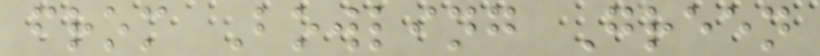from Bowling Green
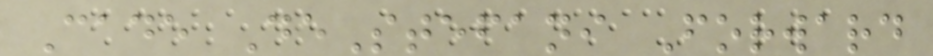Cade DeStefani Forward
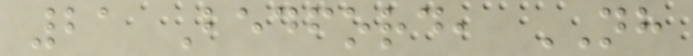21 Bedford, NH
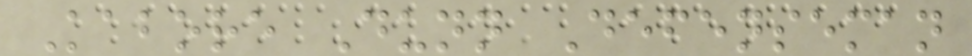Kabore Dunn Defenseman
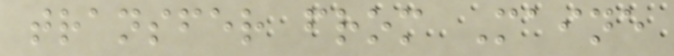transfer from Maine
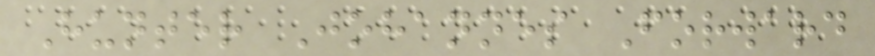Hunter Johannes Forward
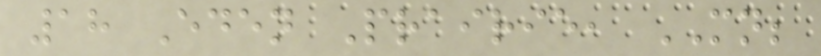18 Eden Prairie, MN;
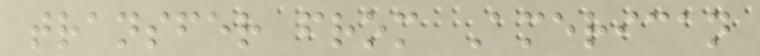transfer from American
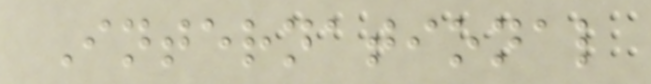International
